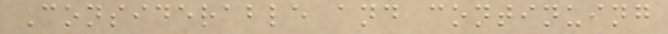Considerable and continuing
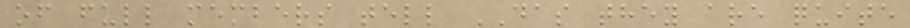of full members tell DAS they are quite
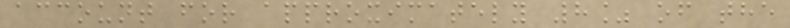account for approximately 8% of the
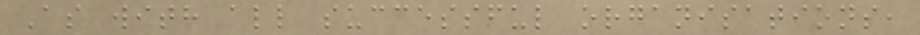As with all successful organisations,
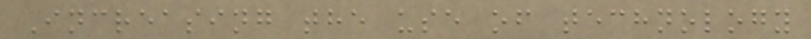Increasing the use of technology
